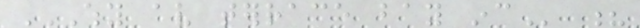WHY AV TERRACE BAY INC ?
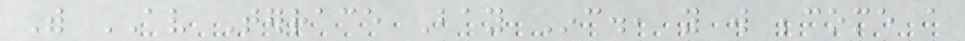With AV Terrace Bay Inc., you will become a
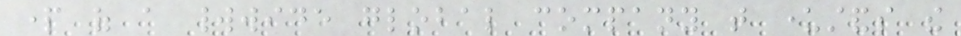part of a worldwide global company that understands the
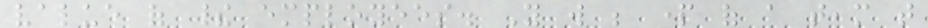value of their employees. You will be part of a team that
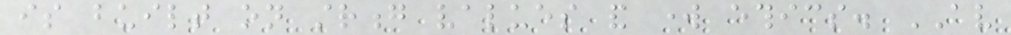is built on strong values and work ethics. AV
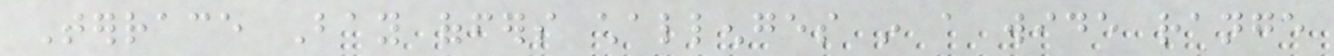Terrace Bay offers challenges in a wide range
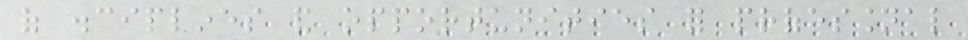of disciplines and opportunities for professional
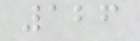126
